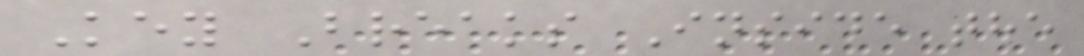Key Breaks Inside the
